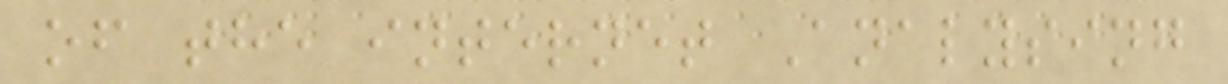of the internet Analysing
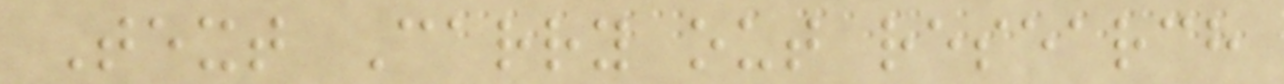Text Carry out research
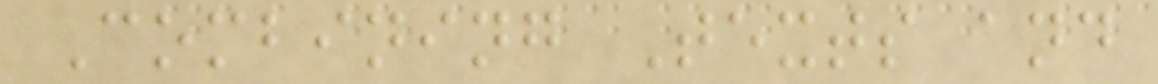Combining Texts and
